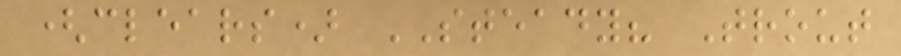(clears) STEADY? Trout
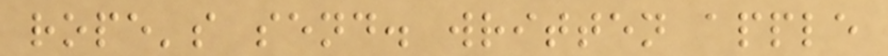rope's send. written apple
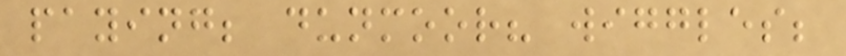paying; dunmoor? wiggles;
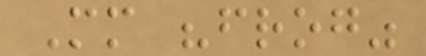Mm "frog"
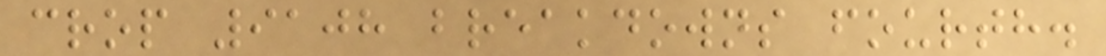crop 9108 breakdowns fourth.
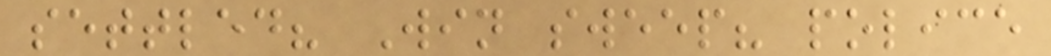settled? Win sweep? police
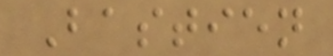Bastien
